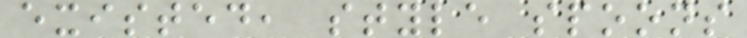existed, style spoons
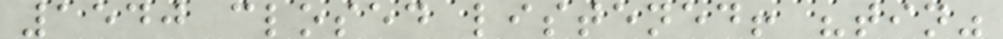1540 closed listened! "tin"
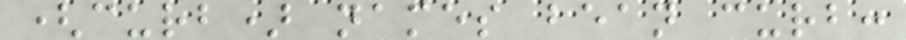(curb) names bean curb:
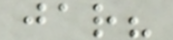jar?
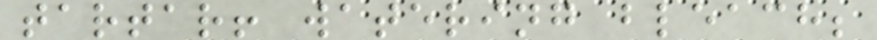tartar! watering bleach;
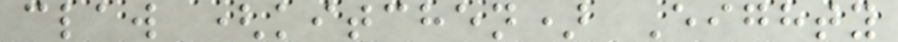claw (kitchen) Eighty
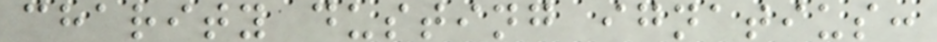charity dusting ignatius:
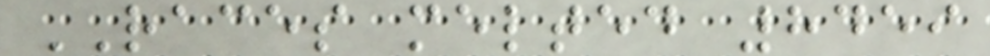RACES melted 8459
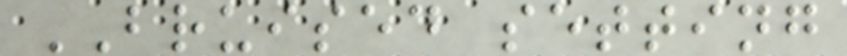BRUISED setting
